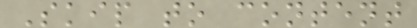Skip to content
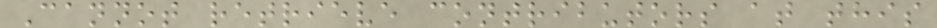Cannot retrieve contributors at this
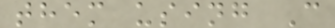them using C
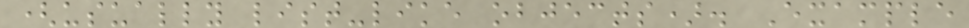(usually list-like objects). Example
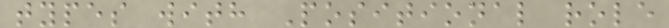types with Positional role
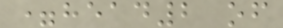=head2 of
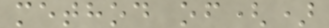method of()
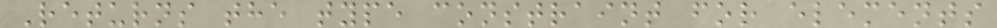Returns the type constraint for elements
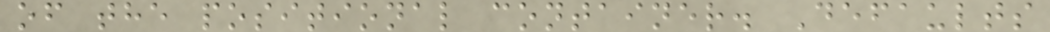of the positional container. Defaults
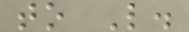to L.
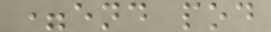=end pod
